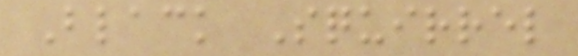Black Squirrel
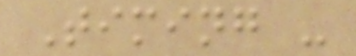Timing -
